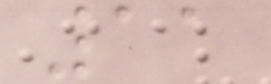11
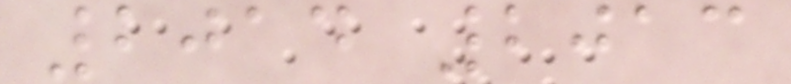2014 2013
